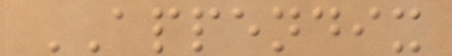APPENDIX
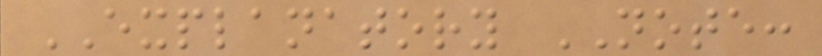EXPLANATORY NOTE:
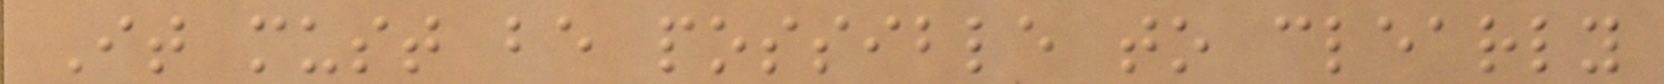It must be possible to clearly
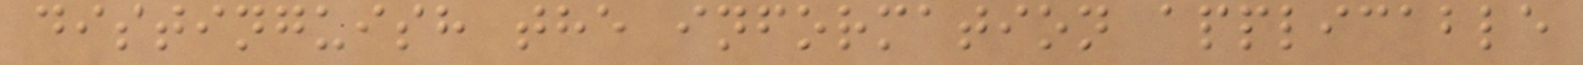distinguish the information applicable
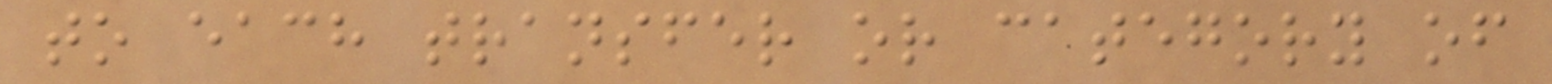to each transfer or category of
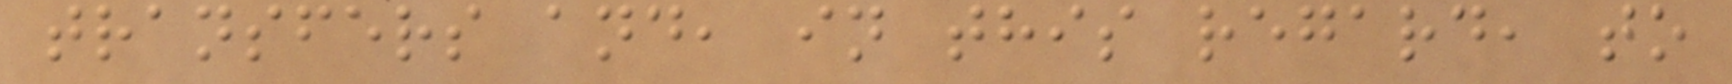transfers and, in this regard, to
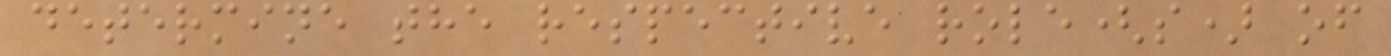determine the respective role(s) of
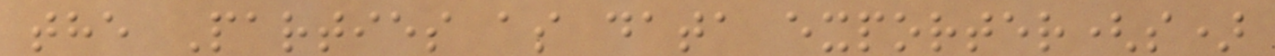the Parties as data exporter(s)
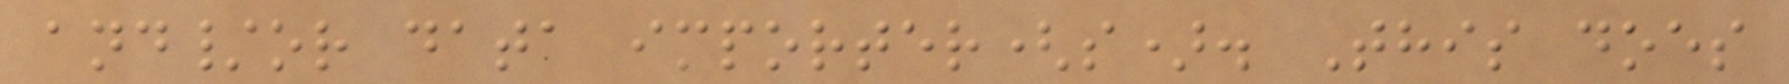and/or data importer(s). This does
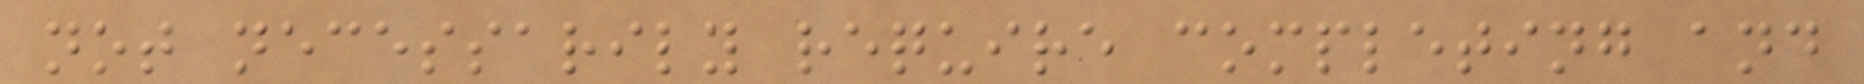not necessarily require completing and
